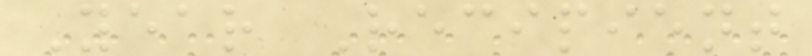Year Recipient
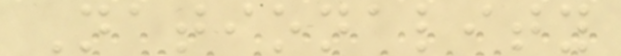Nationality
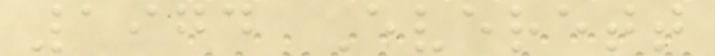1974 Everett
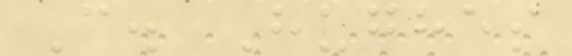C. Hughes
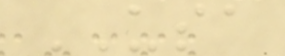USA
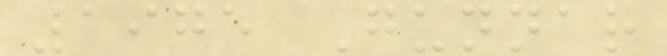1975 Gunnar
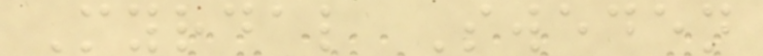Myrdal Sweden
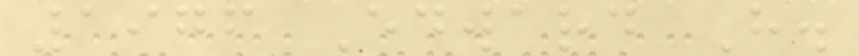1976 Edward H.
